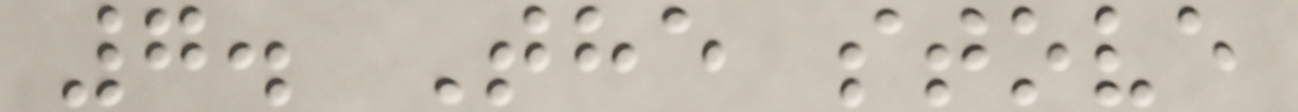7. The stove
